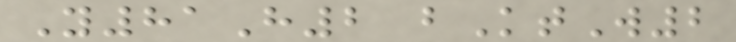Y81H2 bKtW2
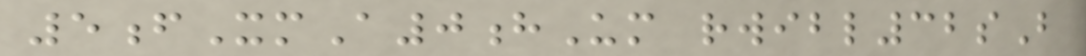5fXmA0hUm rwibl32sB
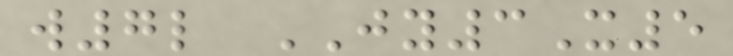w7l JY3X5
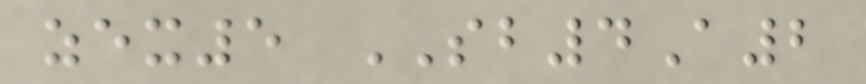zex5 SB4A2
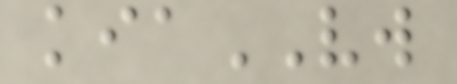kiaVW
